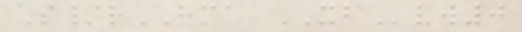S/rHMA XBvw0
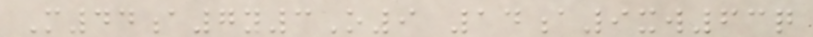M44a7y3O9 14a9xw63q
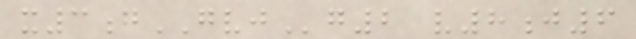x3gGVJg2 v8j6
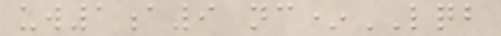uw1a9 nc*LQB
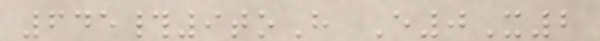645#9toH E0X2
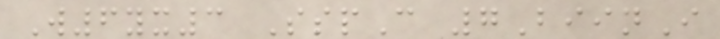W6yx3 SspC 7BiinI
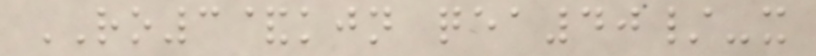RO3&kjn qea40/-x
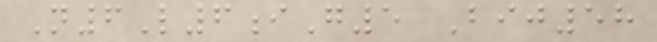N6L6iG5 Bij58
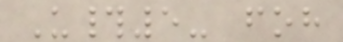U#5- foh
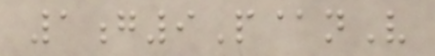1g9P@nV
